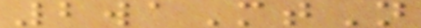2waMtN
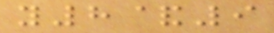y8&9
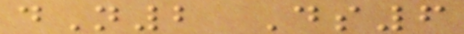dN2 Ds6
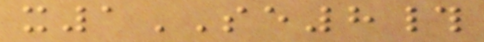x1SE8#
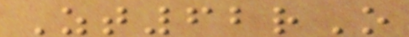Zt62rO
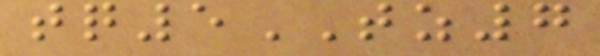tq5TZ7
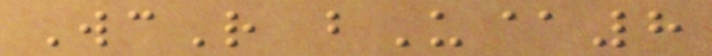WcR bU@8
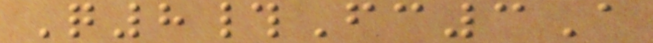Q8#Fc3A
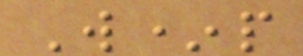W*p
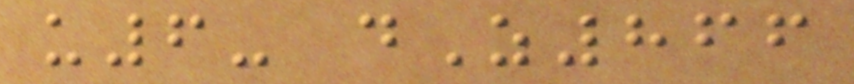u6- dZ866
